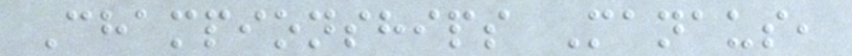Championships Manaus,
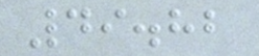49.82
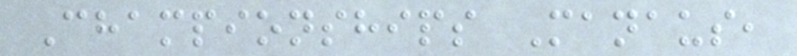Championships Manaus,
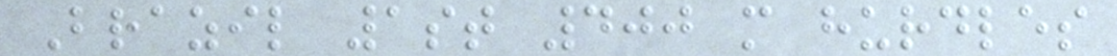Brazil 1st 400 m hurdles
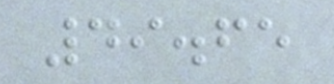49.65
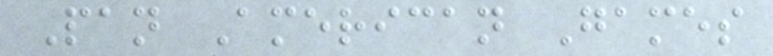Pan American Games
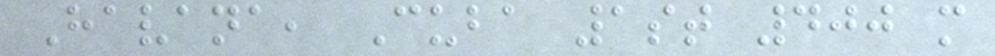Havana, Cuba 1st 400 m
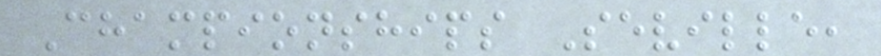Championships Seville,
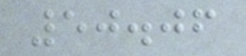50.06
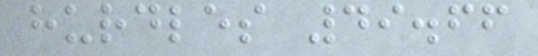hurdles 49.66
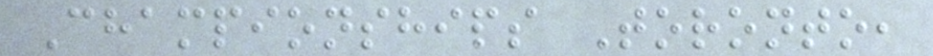Championships Toronto,
